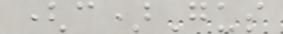(c)Gus
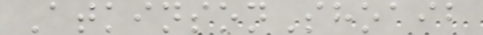AtkinsonShoaib
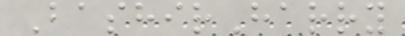BashirHarry
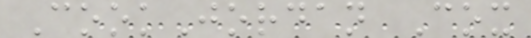CookJordan Cox
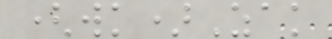(wk)Zak
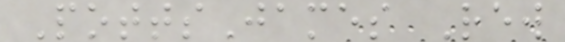PottsJames Rew
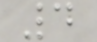4
